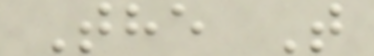The T
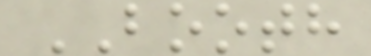BOOTH
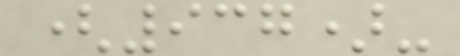(937)-
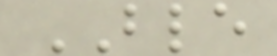BLE
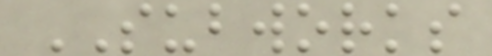SUBWORKS
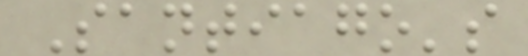Santiago's
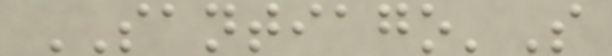SANTIAGO'S
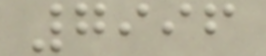7996
